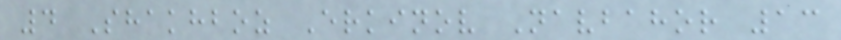4 Shakhboz Erkinov Navbahor 13
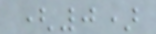(0)
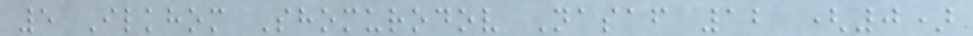5 Ilkhom Shomurodov Nasaf 12 (0)
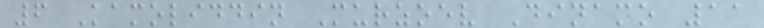6 Kamoliddin Murzoev Dinamo 11
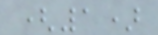(1)
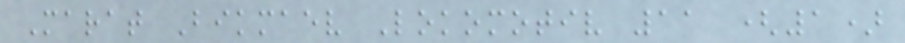Marat Bikmaev Lokomotiv 11 (1)
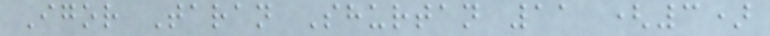Igor Taran Shurtan 11 (3)
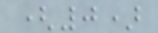(0)
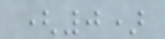(0)
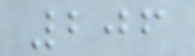206
